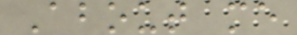About me
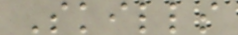Skills
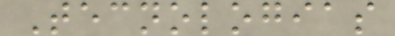Tecnologias
